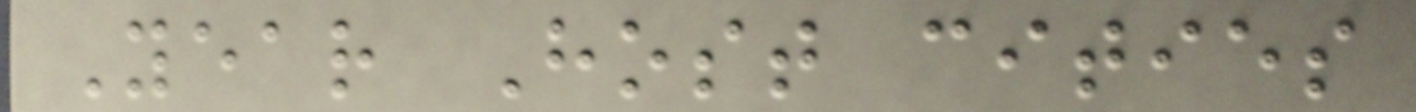Year Host cities
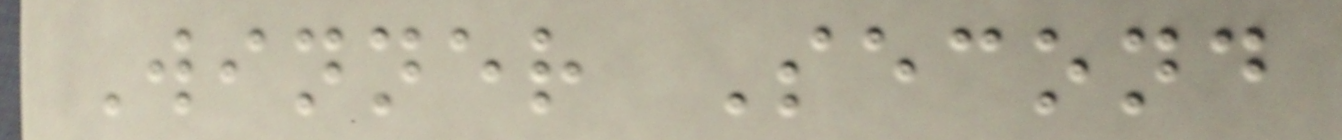Winner Second
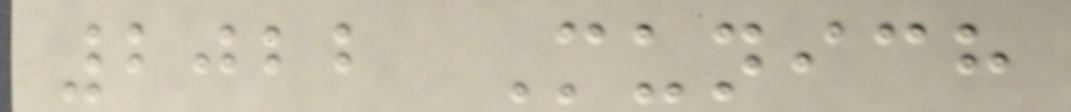2022 Munich
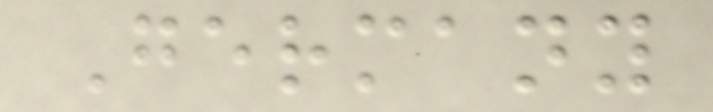Germany
